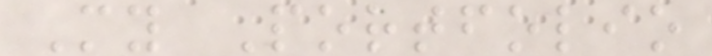My Portfolio
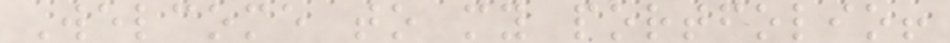Welcome to my portfolio!
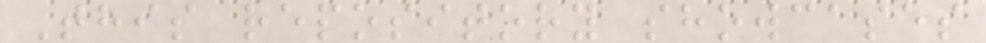This repository showcases
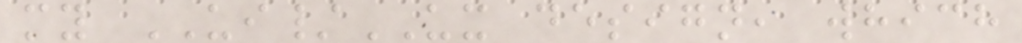my UI/UX design, which
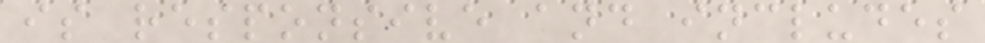is responsive and includes
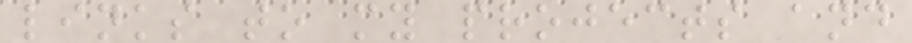links to my projects and
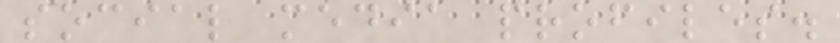social media profiles.
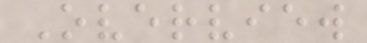Overview
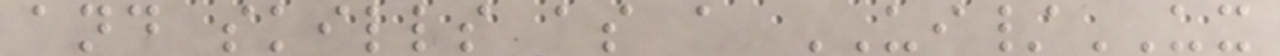and skills as a UI/UX
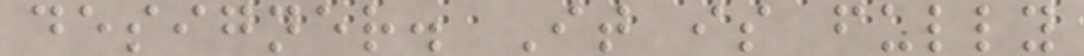designer. It is fully
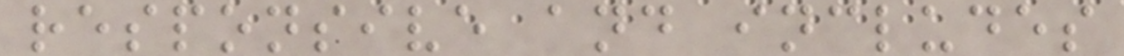responsive and includes
